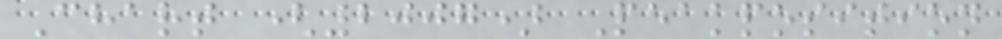Chart (2007) Peakposition
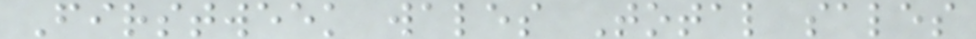Firstweek wales Total sales
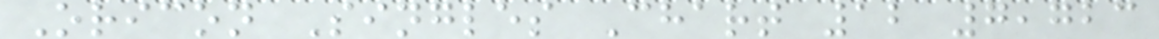Oricon Singles Chart 12 7,723
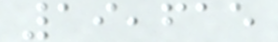19,615
